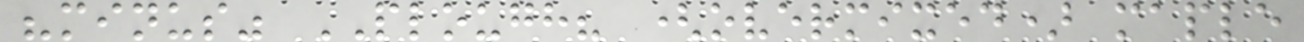"minus" PLOUGH? (overmixed) maple
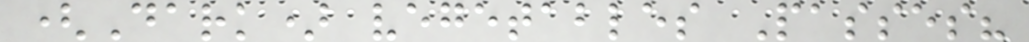(Dark) vegetables Passes?
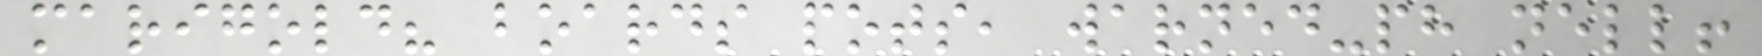marigold? boards pots, warned-ph nell!
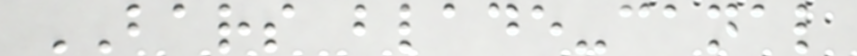BARS blade-canal
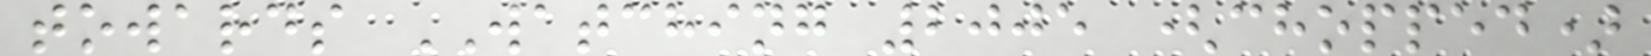towards WATCHING 2005 (chopped)
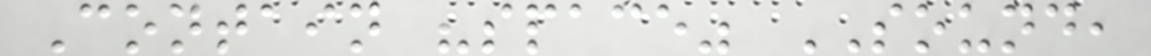Contain "space" SOUND,
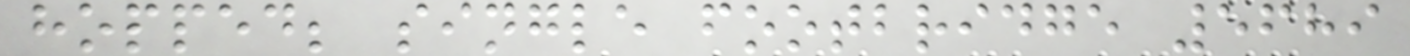hopped; single footbridge 5689
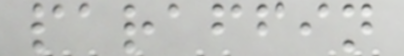paraffin
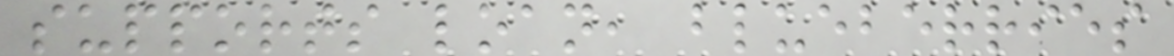supports loan, blueberries
